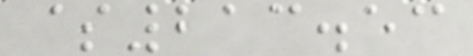$213.53
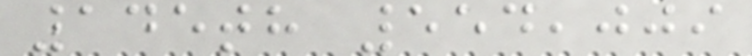145th 554,009
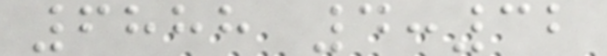6888 4:32
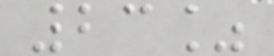23%
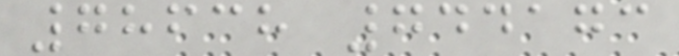78638 744173
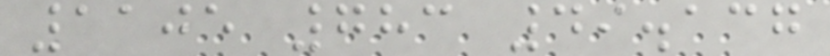1105 783 49.137
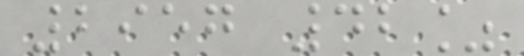2957 42%
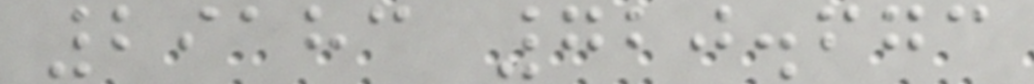29183 720.673
